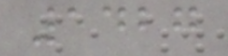1427
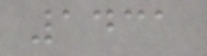1431
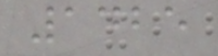1425
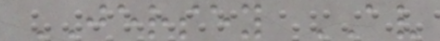JERSEY AV
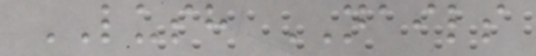LUSH NAILS
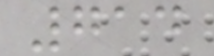714
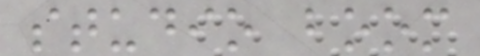studio boom
